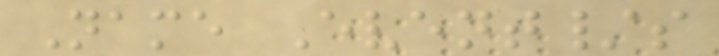Name Event/s
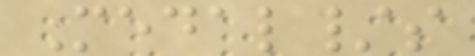Medal/s
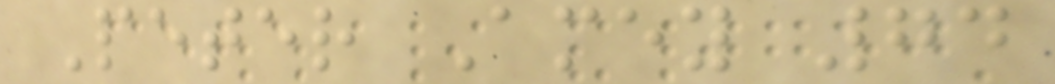Peter Amey 74
